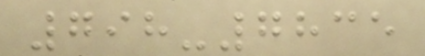798-7835
